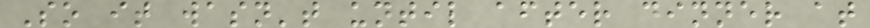So it wasn't until after dinner at
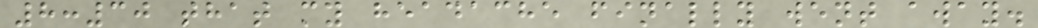8:30 that my headache finally went away.
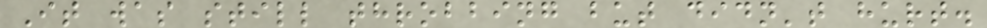It was still throbbing but didn't hurt.
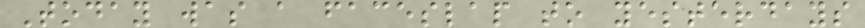Today was a faceslap to yesterdays
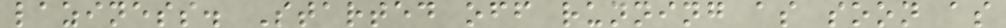laziness. Started off running as soon as
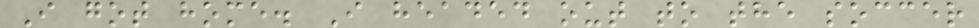I got home. I headed out to the soccer
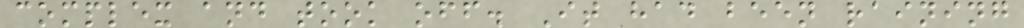complex and took off. It had been raining
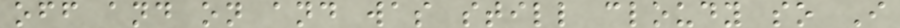off and on and was still cloudy so I
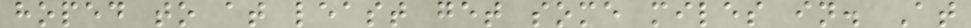hoped to at least get some miles in. At
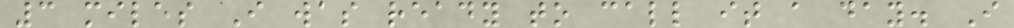3 miles I was ready to call it a day. I
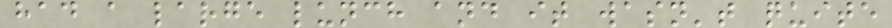had a large lunch and it wasn't quite
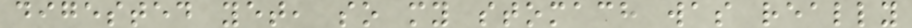digested yet, so my stomach was really
